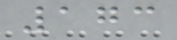173
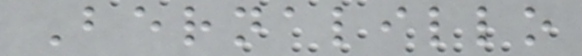Bernalillo
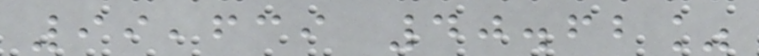99,639 40.62%
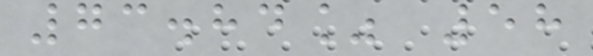73.84% 58
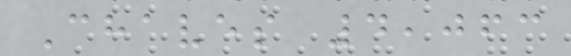Chaves 4,063
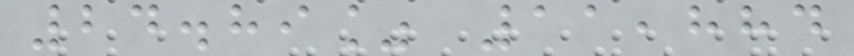24.89% 11,884
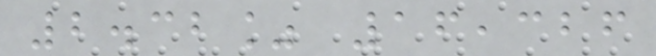2.32% 16,326
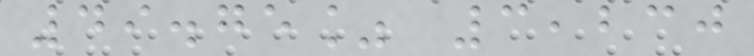49.75% 3,230
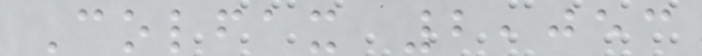Colfax 2,053
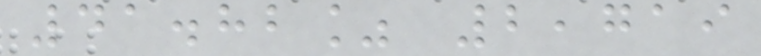41.82% 2,719
